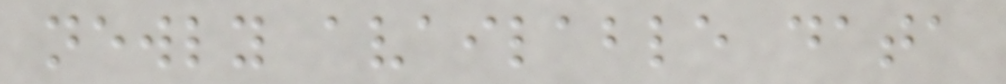newly available data
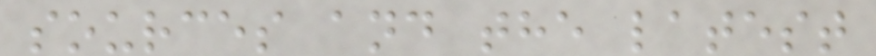sources and the latest
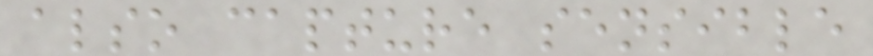also capture sensible
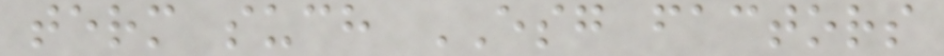term such ESG factors
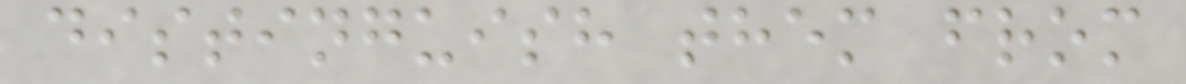distinguish them from
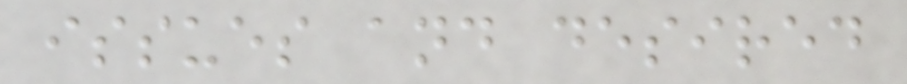issues and desired
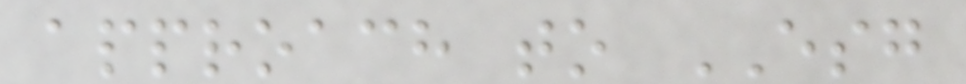approach to ESG
